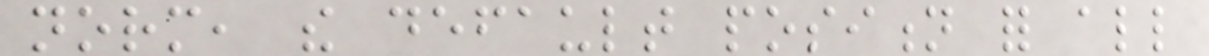norm, the default position for all
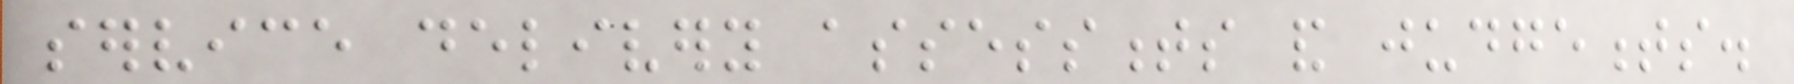service delivery assessments and judgements.
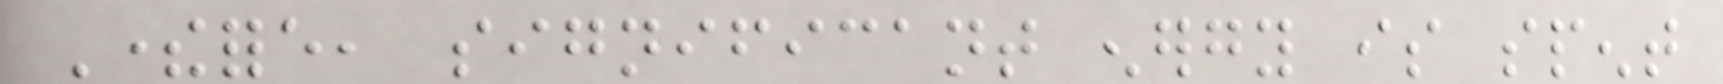Therefore, significant energy is spent
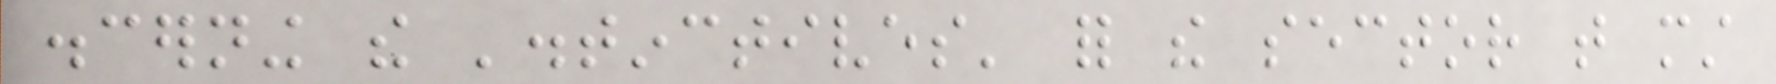discerning the 'distinctives' for the sector that must
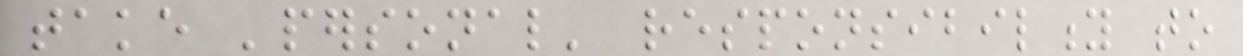take 'personal' responsibility to
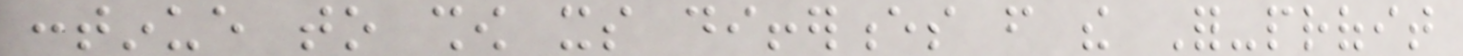continue to show its differences from the For-profit
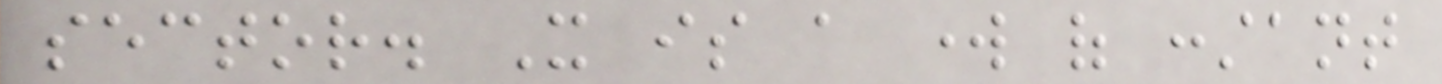sector. It is a work of constant
